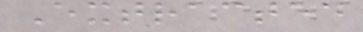Extracted
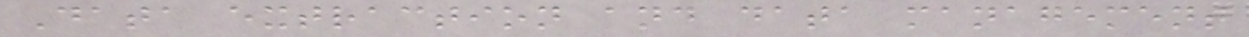Data extraction and data management
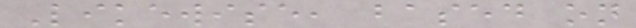Likewise, based on
